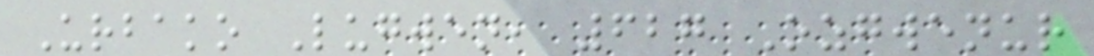Urbako Lugwen, 627 Ozgwenur
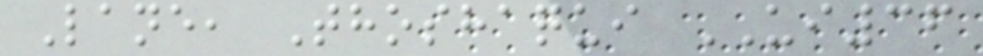Lane, Thoshaqui UI36
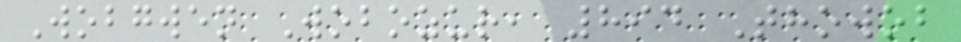Wobgwen Wobozur, 894 Thowob
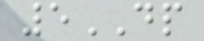5DP
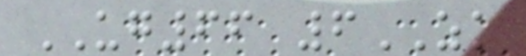UG66 6ZK
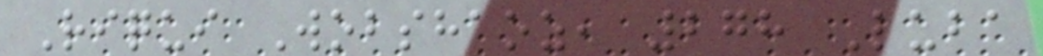Riqui Wobshaoz, 278 Luba
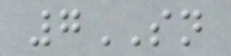7SN
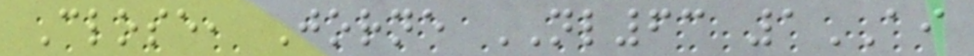Close, Jorne NL63 1AI
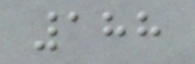188
